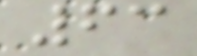63
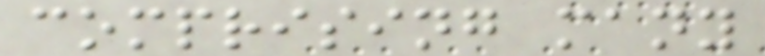comprising many
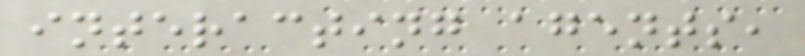interacting agents,
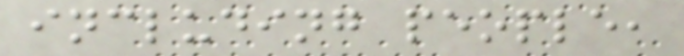including people,
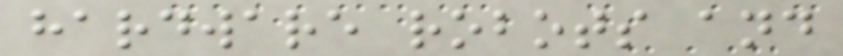hardware robots and
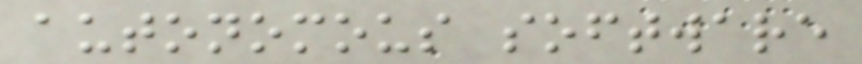autonomous software
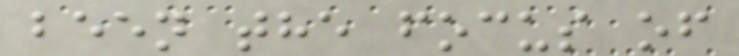been the focus of
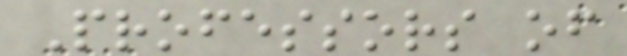Professors of
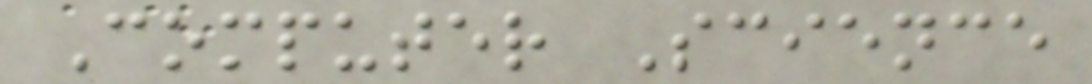Computer Science
